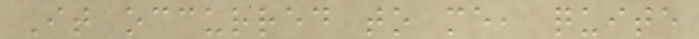It occurred to me, quite
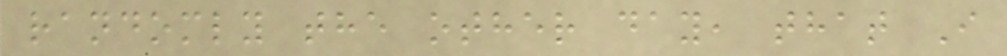randomly the other day, that I
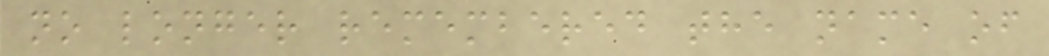no longer remembered the name of
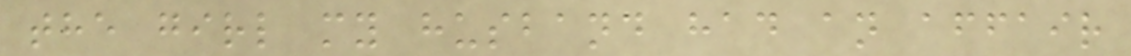the girl my husband had an affair
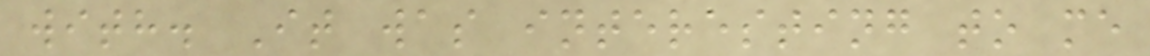with. It was interesting to me
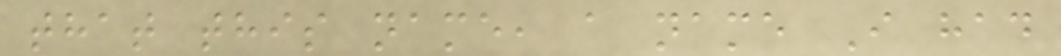that this name, a name I had
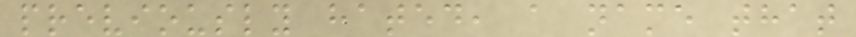previously hated, a name that
